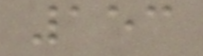153
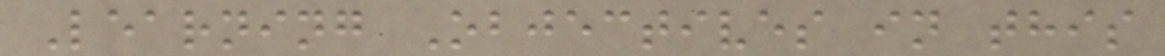Learning Objectives in this
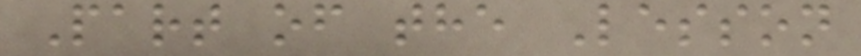Part of the Lesson
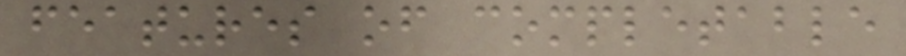features of completable
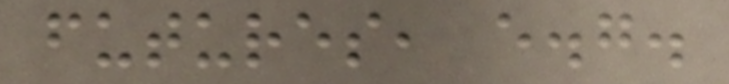futures, e.g.
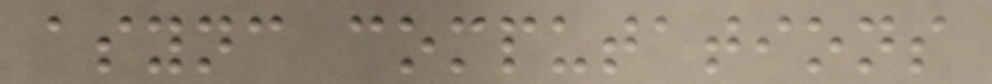async computations
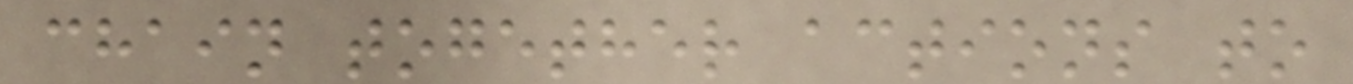chain together actions to
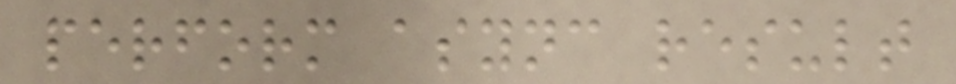perform async result
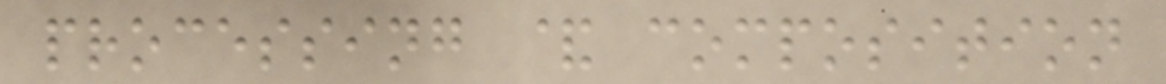processing & composition
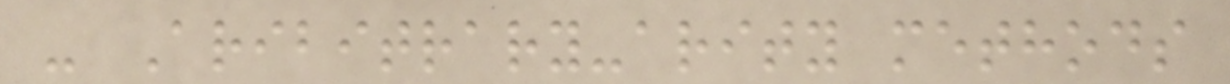- Aribitrary-arity methods
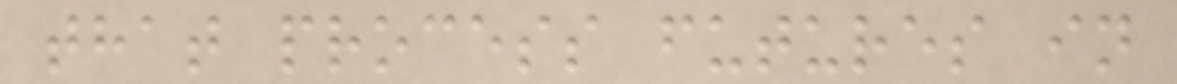that process futures in
